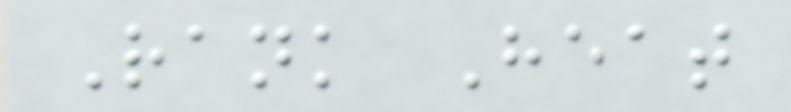Rank Heat
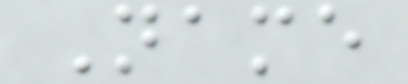Name
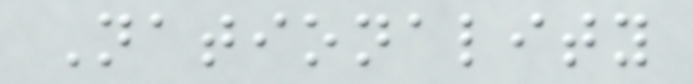Nationality
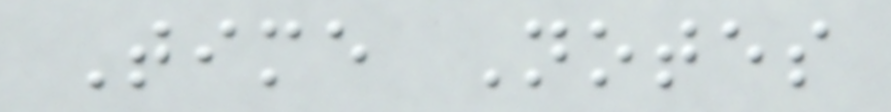Time Notes
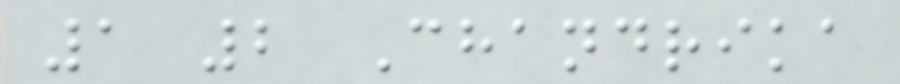1 2 Chandrika
